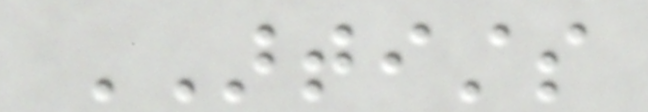ARTISTS
